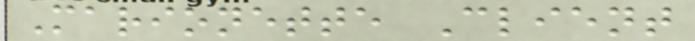Marionette Client
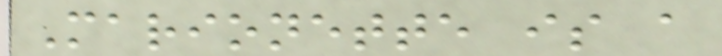Marionette is a
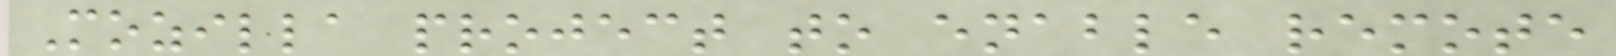Mozilla project to enable remote
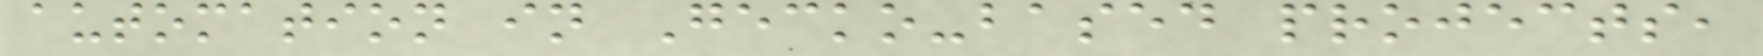automation in Gecko-based projects,
